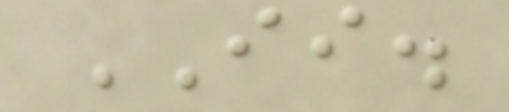II.
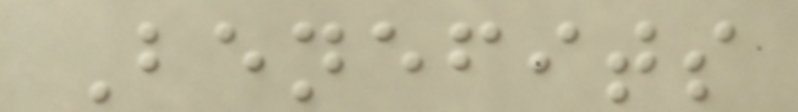Benefits
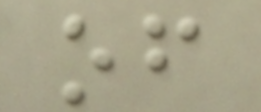of
